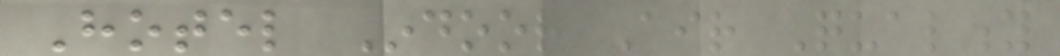Hotel Indoor Air Quality
